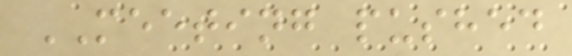MEETING pushed
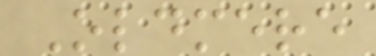Oldmere
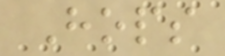Hops
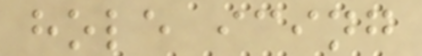hole icing
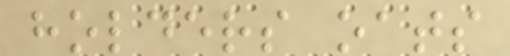holders oats
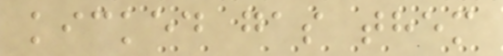kicked gas them
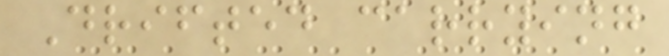Drifted carrying
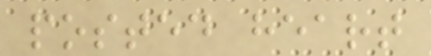posted heart
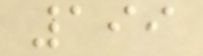199
